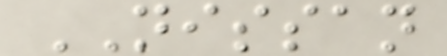NISSAN
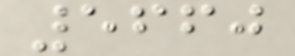5660
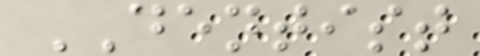DENTIST
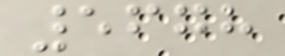5678
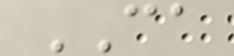CA
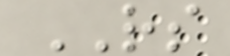RS
